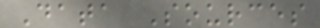Data Sources
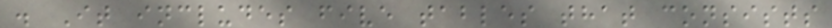. It includes five tables that consists
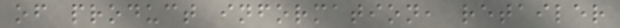of product information, retailer
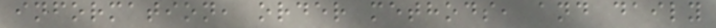information, order methods, and daily
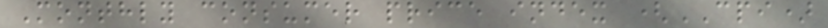Monthly consumer price index (CPI)
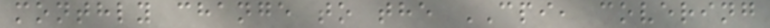monthly change to the CPI, covering
